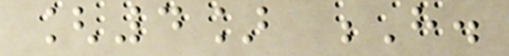[4] H.
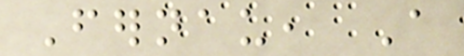Fernau, A
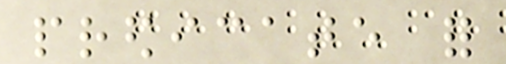predicate for
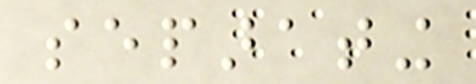separating
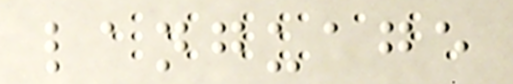language
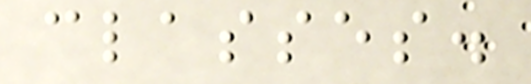classes.
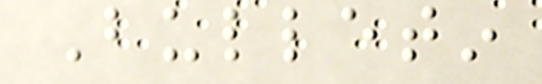Bulletin
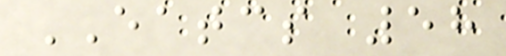EATCS 58
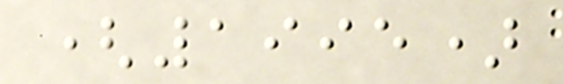(1995)
